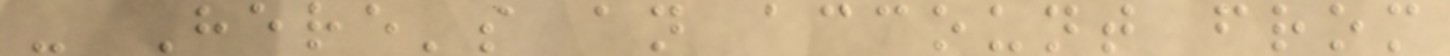- Here's an account from
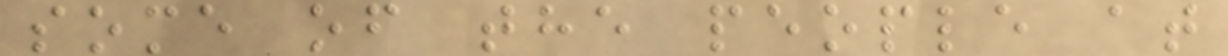some of the people at
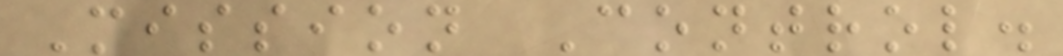Mission Control.
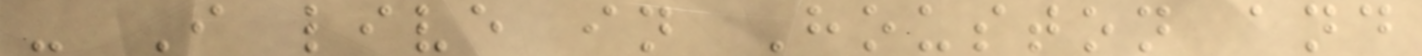- I live in Houston and
